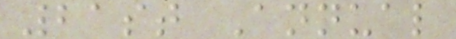21st Annual
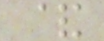&
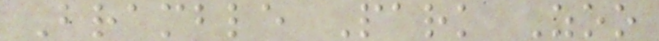Bramble Park Zoo
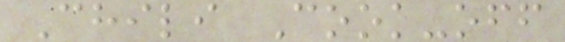Chili Cook-off
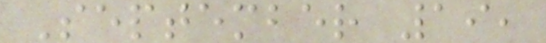September 19,
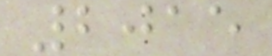2015
